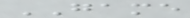GAME
